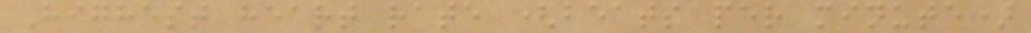Highest heart rate (beats per minute)
